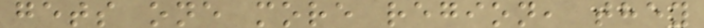gets one more region, they
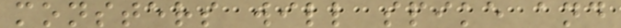monsters will spike and
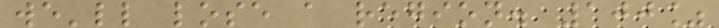we'll lose a region. 100%
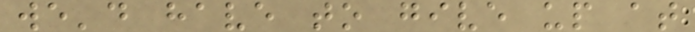we'd have to give up at
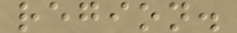region.
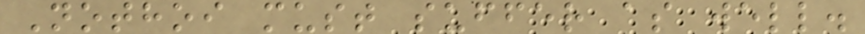Nothoi must suffer as well.
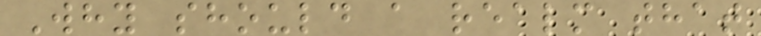Why should a realm that
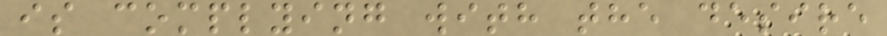is complying with the desire
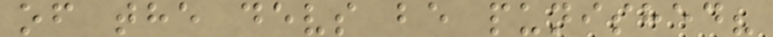of the devs be punished?
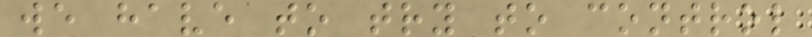we have to try to control
